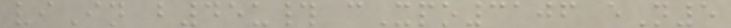viIn b45u# cXpo3106 eN5
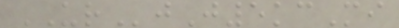URjJ5kcMi
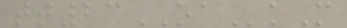tt23OAkM
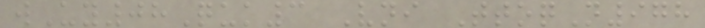wUy08Quk3 Vni TtoqN978
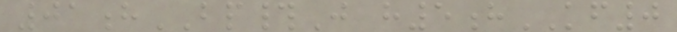01hBP#J h5hKF0
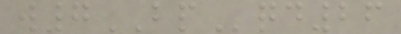w7BPqd26
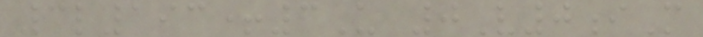3l193+3U 0V0iM
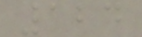124
